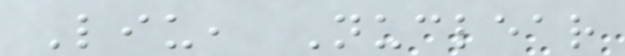Liu, Nuclear
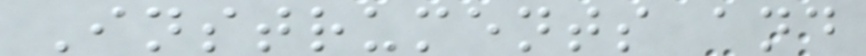Instruments and
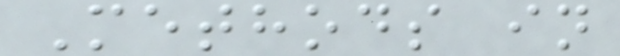Methods in
